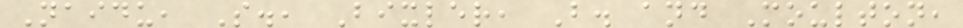Naidu, S., Bixler, B. and Moulton,
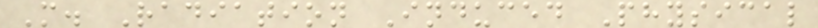M. Radiation Induced Physical
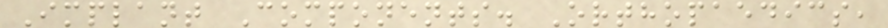Implant Components. Orthopaedics,
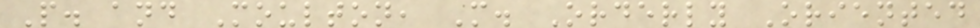P. and Moulton, M. Orderly Oriented
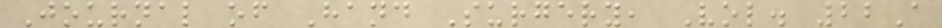Journal of Hand Surgery, Vol. 22A
